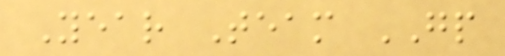Year Team GP
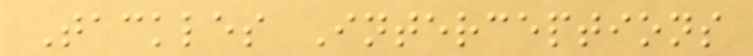Tackles Interceptions
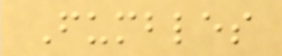Fumbles
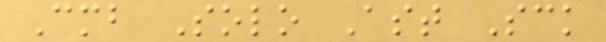Cmb Solo Ast Sck
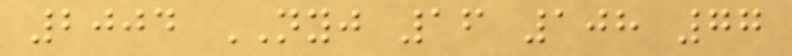2004 NYJ 16 108 77
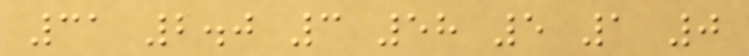31 2.0 3 58 5 1 0
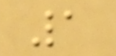1
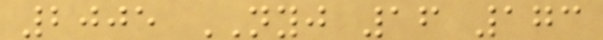2005 NYJ 16 173
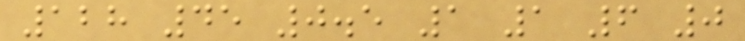128 45 0.5 1 1 6 0
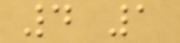4 1
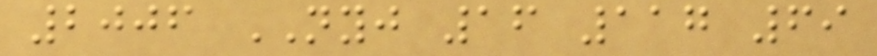2006 NYJ 16 117 69
